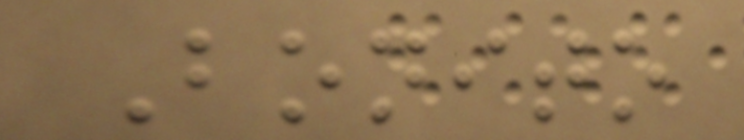Bonito
